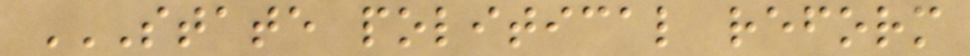STATE POLITICAL REFORM
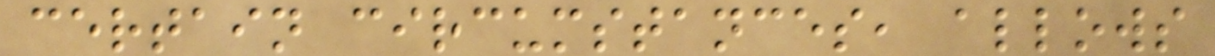certain circumstances, allows
